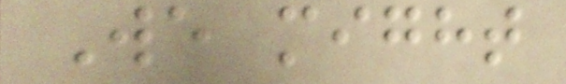We might
